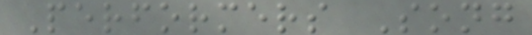Performers Song
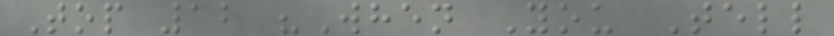Top 12 "When You Tell
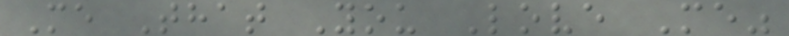Me That You Love Me"
